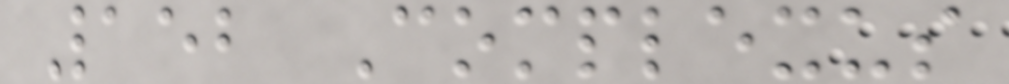152 Complexus
